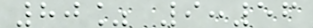80% 9:56
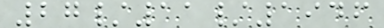27/11/1946
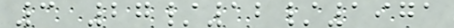3 27/12/1971
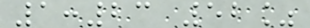1:23 52%
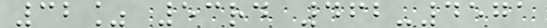32% 53rd 462-4571
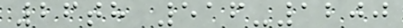26th 516-1200
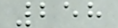258
